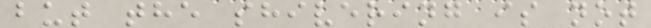but the shivering is not
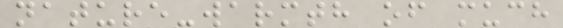nature-warmth of much
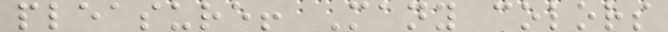pleasure! Many colors
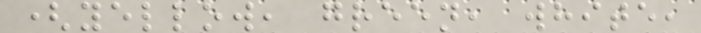(yellow, green, white,
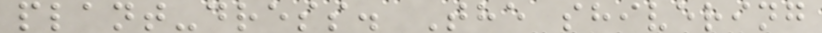plant-dress. The shivering
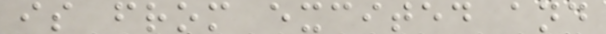is from excited and
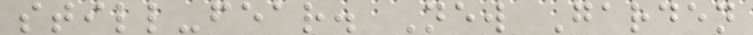still-fear. New Garden
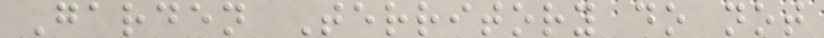Garden Territory do not
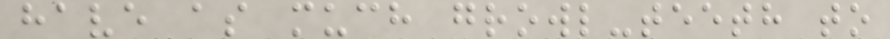have as much growl-teeth to
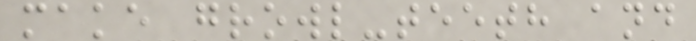make growl-teeth and
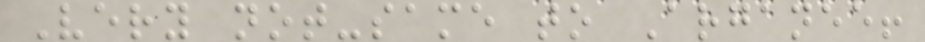Very not-same to Arganee!
